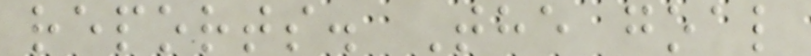reports. The goal
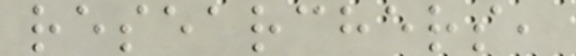researchers,
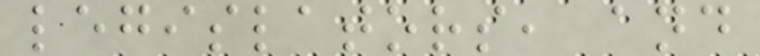legislators, and
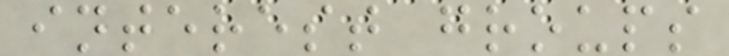interest groups
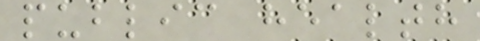public health
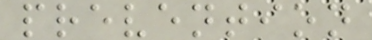prevention
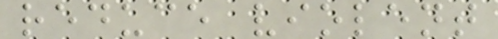reduce violent
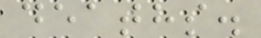deaths.
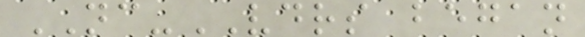NC-VDRS began
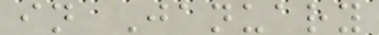in January
